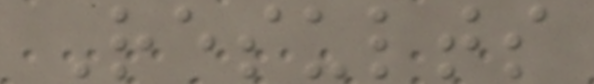Results
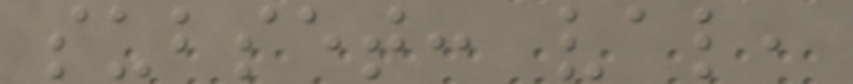subset: val,
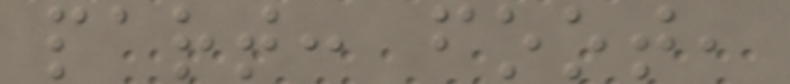part: foot,
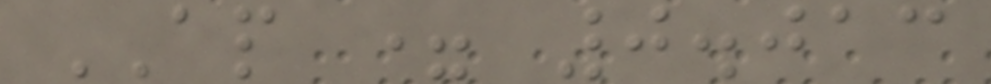AP = 0.013
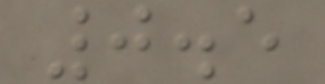0.5
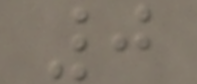0
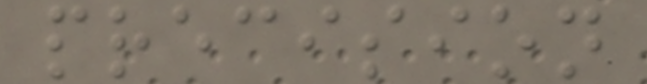precision
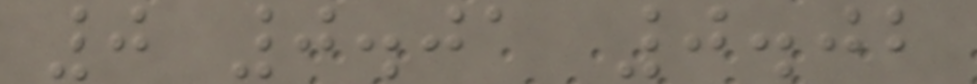0 0.01 0.02
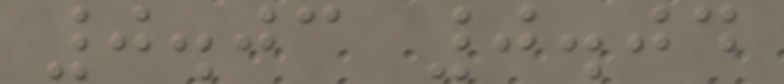0.03 0.04
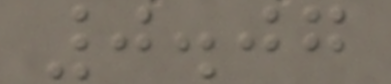0.07
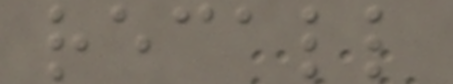recall
